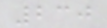230
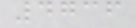4736
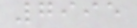7995
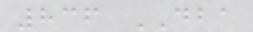836 DBA
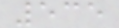535
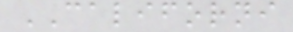CALIFORNI
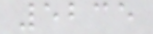5235
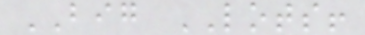BIG LOTS!
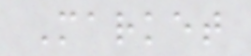Market
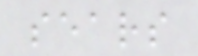sears
